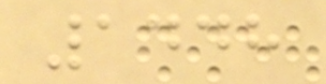1448
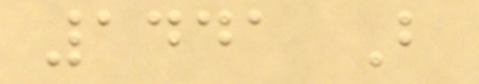1441 B
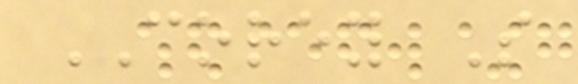COREY S
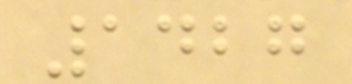1427
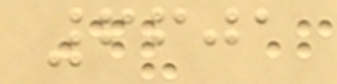6601
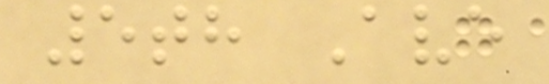5th Ave
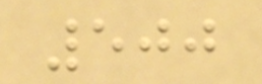500
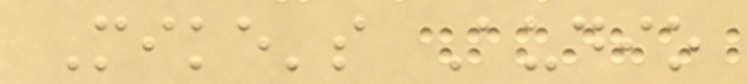Mike's Audio
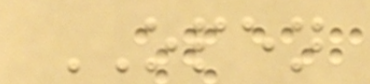OPEN
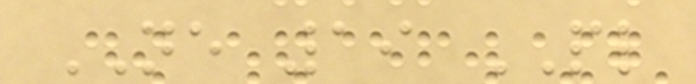NE 19 PL
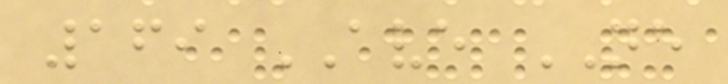169 AVE NE
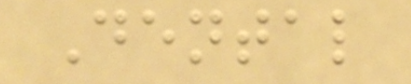Dental
